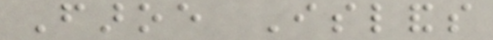Faroe Islands
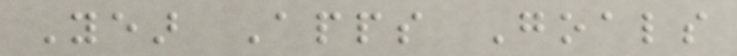Year Apps Goals
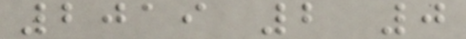2019 2 0
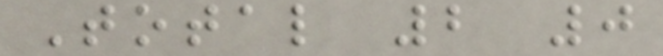Total 2 0
